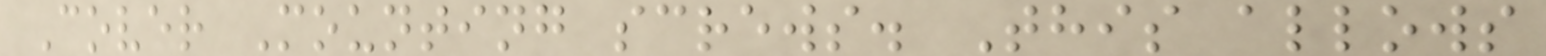Cover Mounting screws. This allows
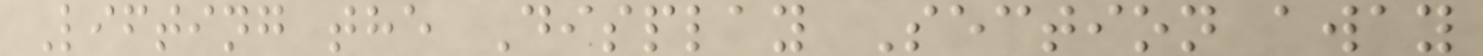Lifting the Display Section away
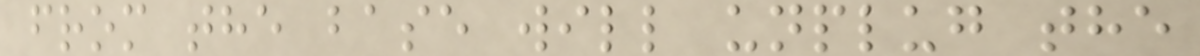from the base will unplug the
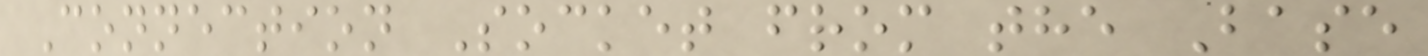Connection Socket from the Base
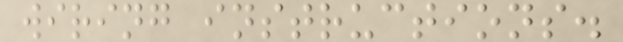wiring instructions.
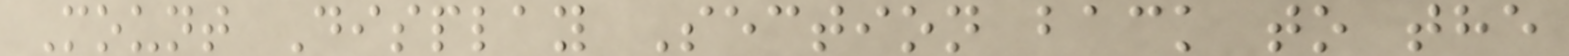Mount Display Section back to the
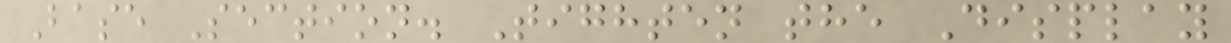Base Section. Tighten the Display
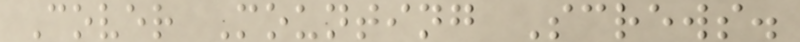Cover Mounting Screws.
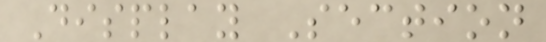Display Section
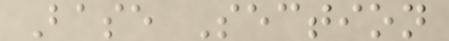Base Section
